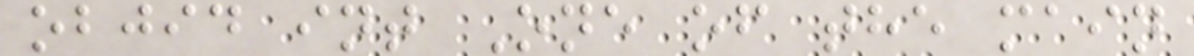objid int One of the main
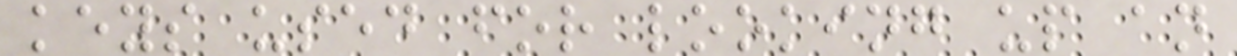keys used for looking up an
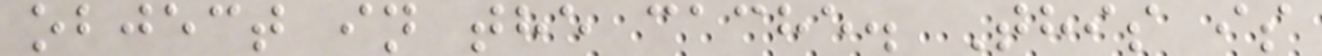object in the cache. This is
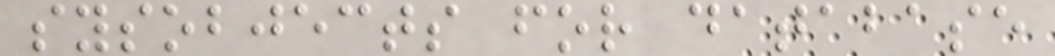sysobjects for database
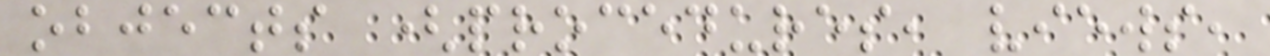objects (procedures, views,
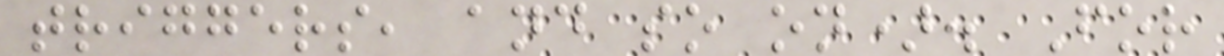triggers, and so on). For
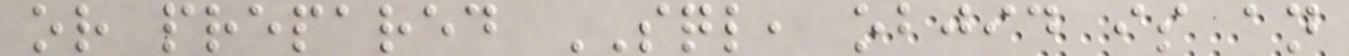or prepared SQL, objid is an
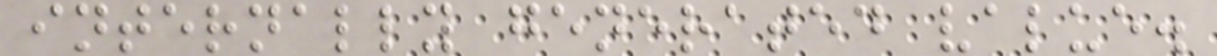internally generated value.
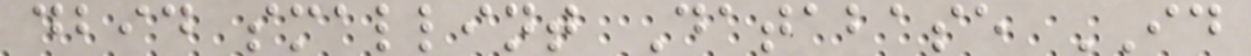dbid smallint Database ID
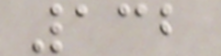132
